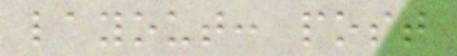layout: post
